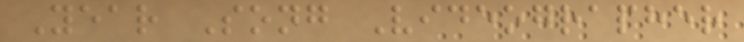Year Song Videographer
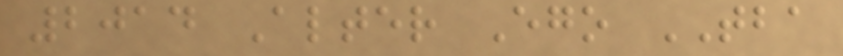2014 Alter Ego TBA
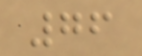76
